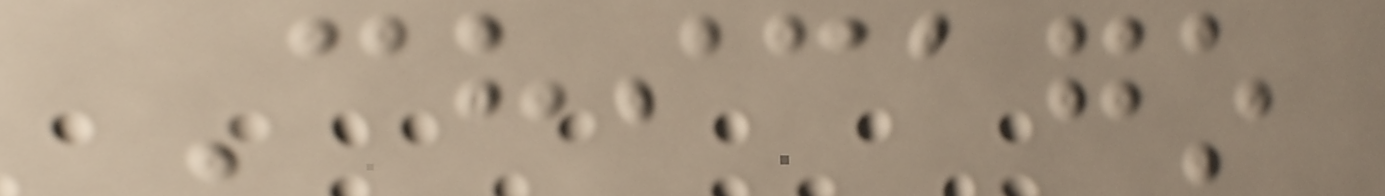Chicago
